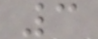3
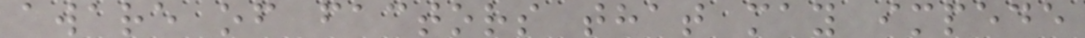aware of factors that may impede
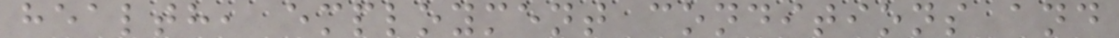health, employment conditions and
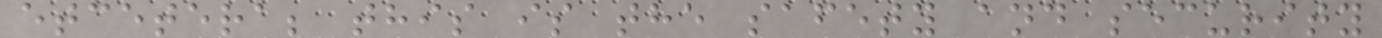etcetera; this is the safety and security
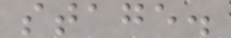stage.
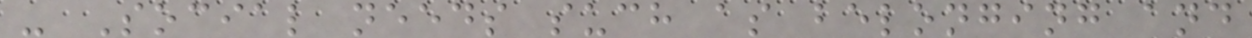- Social needs such as belonging and
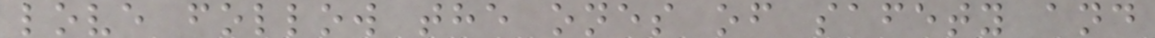love follow the ones of safety and
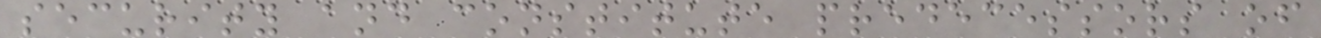security and constitute predecessors of
